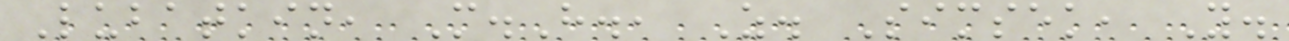Lubatkin, M.H., Z. Simsek, Y.
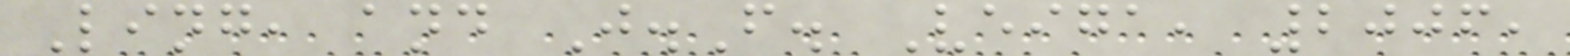Ling, and J.F. Veiga, 2006,
